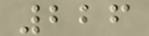226
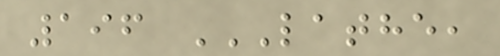196 LATHE,
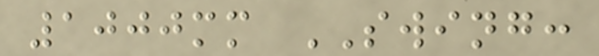1000mm SWING:
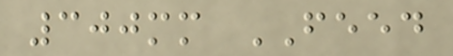300mm FEED
